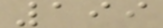199
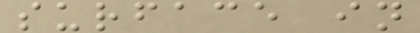surface in
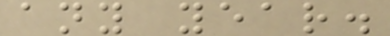any year.
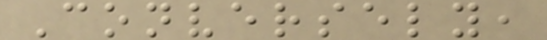Conversely,
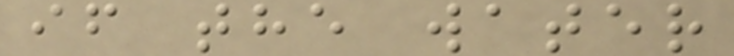if the water
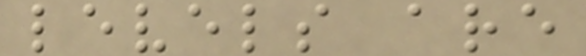levels are
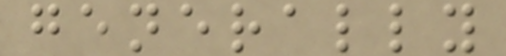generally
